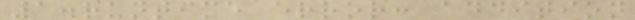1.runtime error: addition
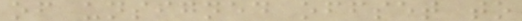of unsigned offset to
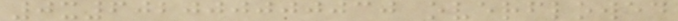0x602000000030 overflowed
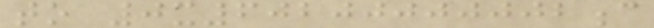to 0x60200000002c
